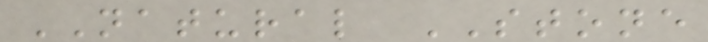NATURAL STONE
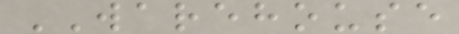WAREHOUSE
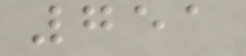751
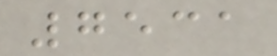7531
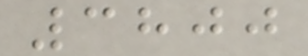3800
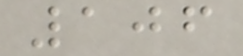106
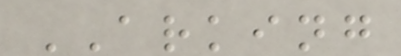ARKING
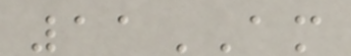11AM
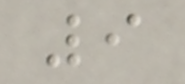9
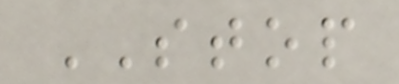STOP
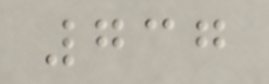737
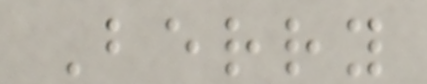Berry
